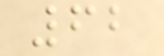62
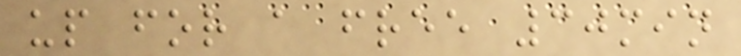up for a free 30min
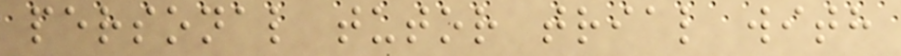personal tutor trial with
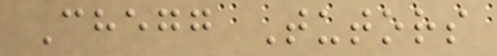Chegg Tutors
